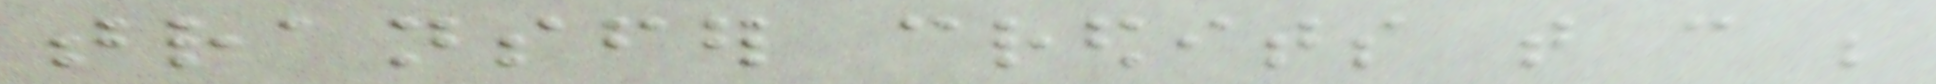transfer credits that can be
